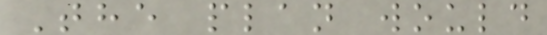The plan would
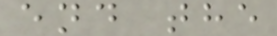end the
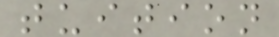tuition
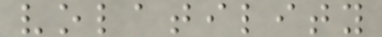volatility
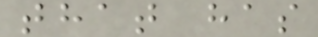that has
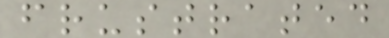frustrated
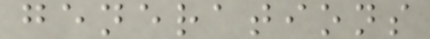generations
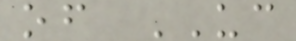of UC
